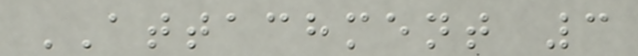ATTACHMENT 3
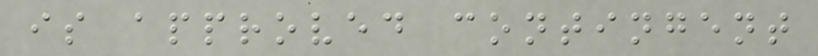is approved contingent
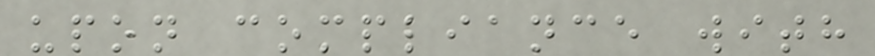upon compliance with
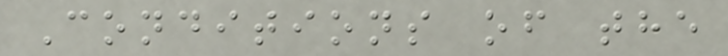Conditions of the
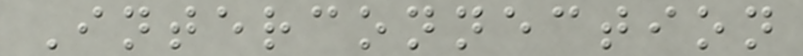Interconnection
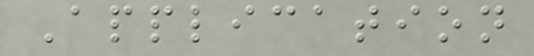Application
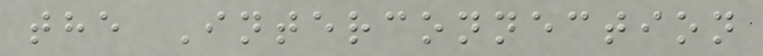the Interconnection
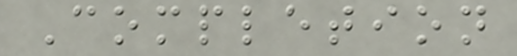Completion
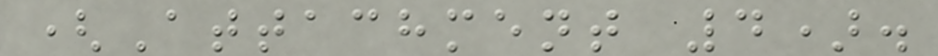(Attachment 4).
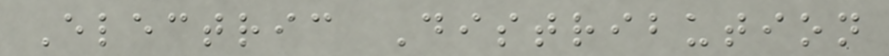Electric Distribution
